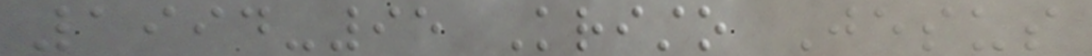1994-95 Kristo Jesus
